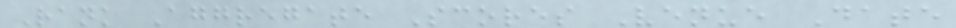Rank Aggregate Scores Venue Date
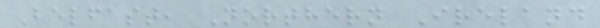Belfast, Northern Ireland
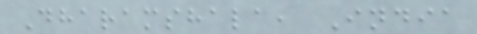Dharamshala, India
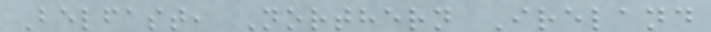Belfast, Northern Ireland
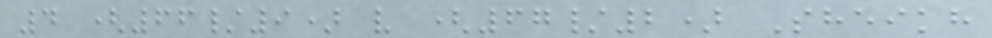4 (66/9) v (67/2) Sheikh
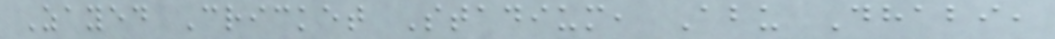Zayed Cricket Stadium, Abu Dhabi,
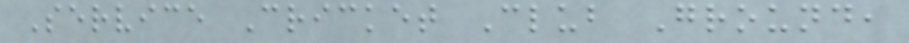Service Cricket Club Ground,
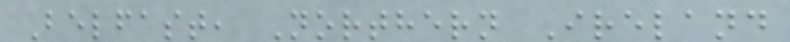Belfast, Northern Ireland
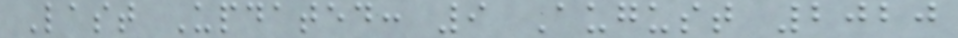Last Updated: 9 August 2020
